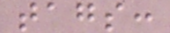tags:
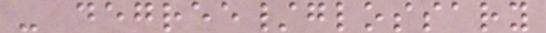- degree/glossary
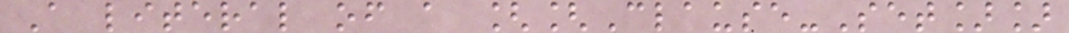A literal of a [[Clause-Set]]
